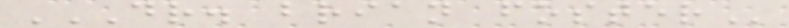DR. BRIAN FOSTER
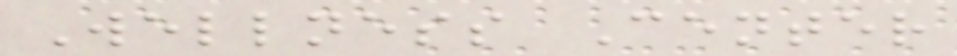Wellness Center
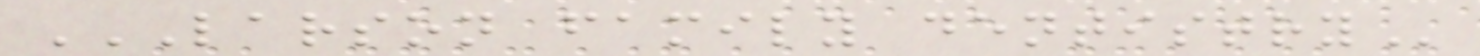LARSON FAMILY DENTISTRY
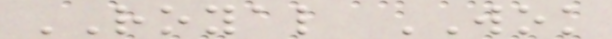ROYAL WOK
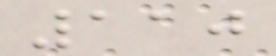110
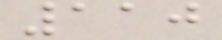110
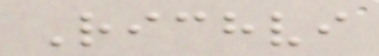Richvi
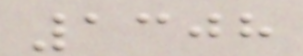1308
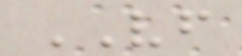VF
